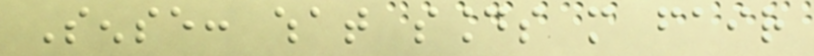Sense: what sounds more fair
